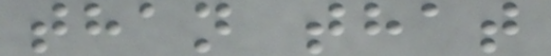than that
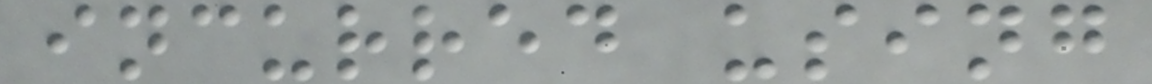incurred using
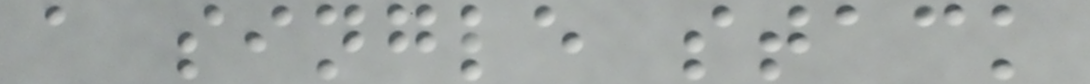a single stack
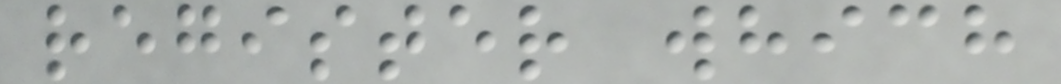register which
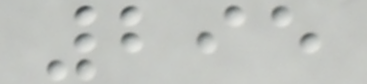295
